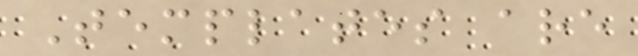Templates are
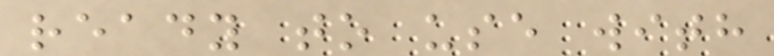ready to use with
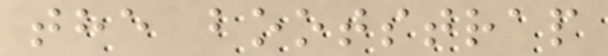the bootstrap
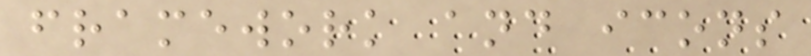framework and icons
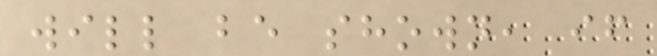will be shown, if
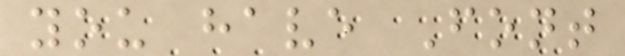you have Font
